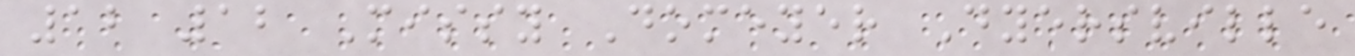12 12 Missy Domeyer Dyersville
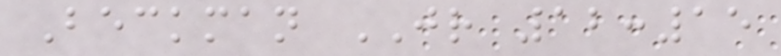Beckman JR 12:15
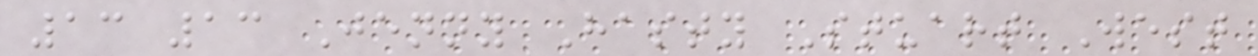13 13 Jenny Hasty Stuart West
